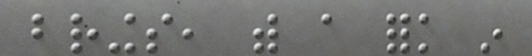brings, with a fork in
